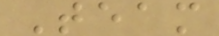Team
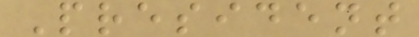President
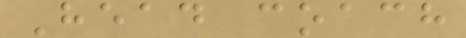Head coach
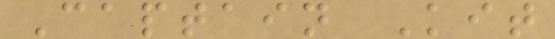Captain Kit
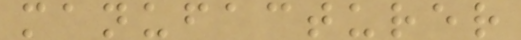manufacturer
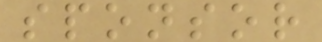sponsor
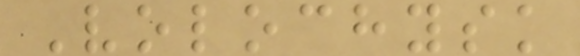Volochysk
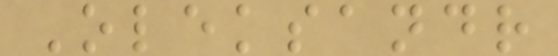Oleksandr
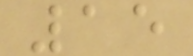15
